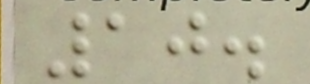10.
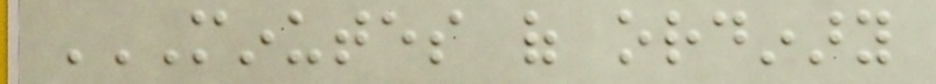MINUTES OF ORDINARY
